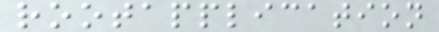rootapplication
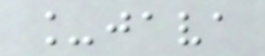_java
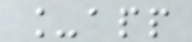_app
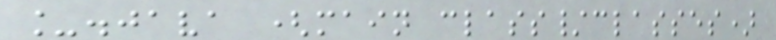_.java (main class/classes)
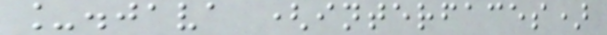_.java (interfaces)
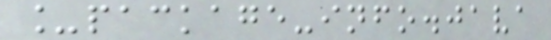_package-info.java
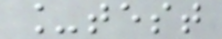_test
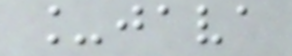_java
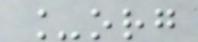_org
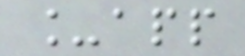_app
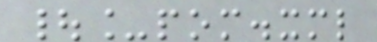|_pom.xml
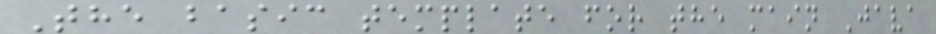The basic template for the main Java
